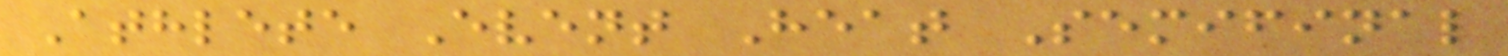Athlete Event Heat Semifinal
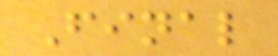Final
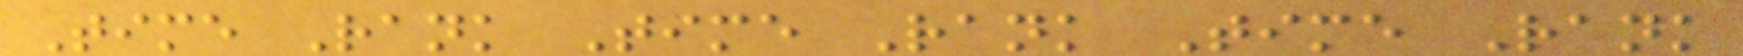Time Rank Time Rank Time Rank
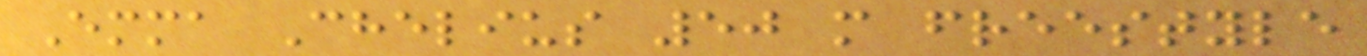Emma Chelius 50 m freestyle
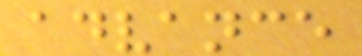advance
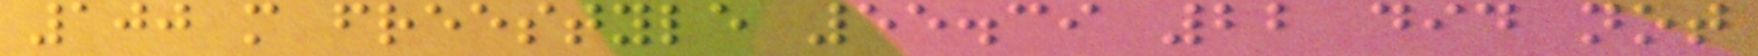100 m freestyle 55.39 22 did not
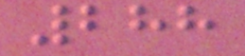288
